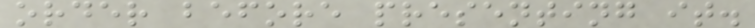order before presenting it.
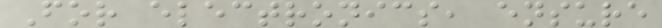For electronics, ensure
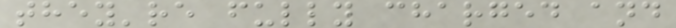they're fully charged and
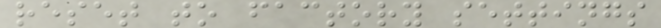reset to factory settings
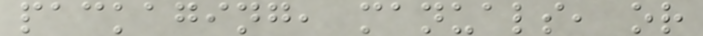packaging, manuals, or
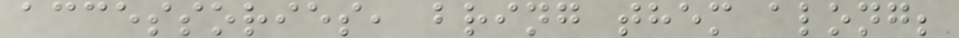accessories, bring them along;
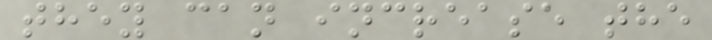they can increase the
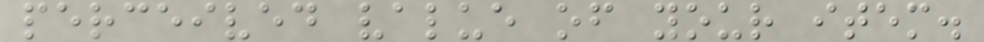perceived value of your item.
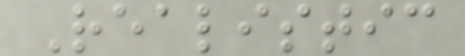Realistic
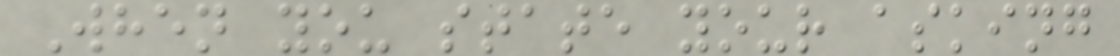When you state your asking
